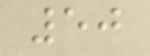50
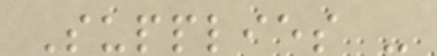Supplies -
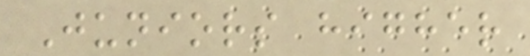Juniors higher
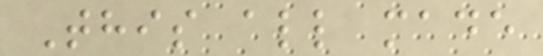This all made
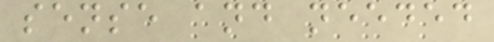sense and needed
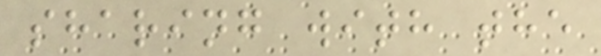sharing with the
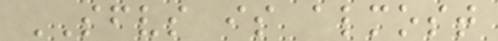SFVS is almost
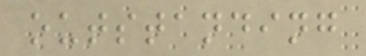outstanding
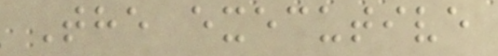The executive
